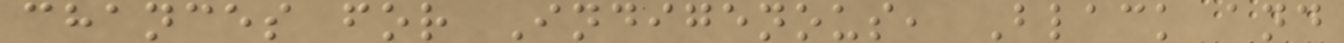chances for Indigenous, Black and
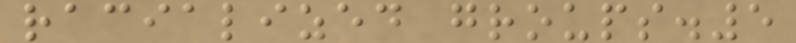racialized groups.5
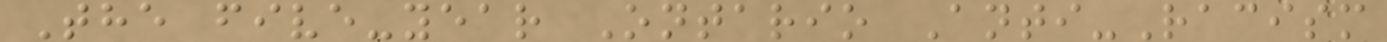The five-year Ontario Anti-Racism
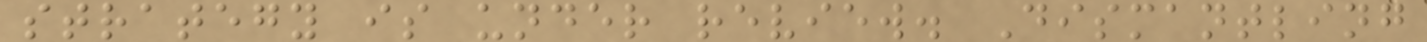strategy is under review. Dismantling
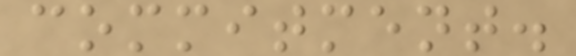commitment.
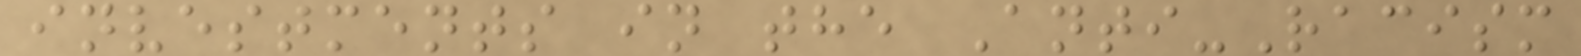investments in the Anti-Racism
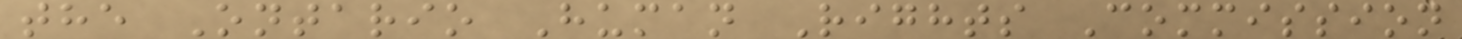the Ontario Human Rights Commission
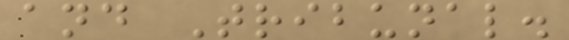and Tribunal.
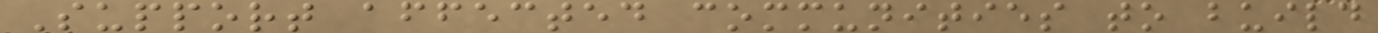Support affected communities to build
